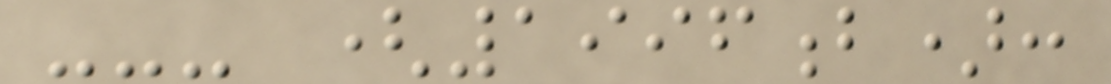--- (1996b):
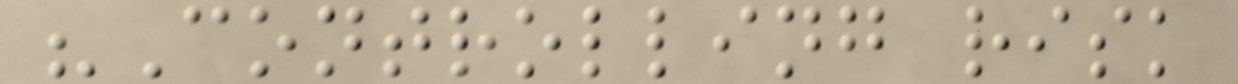"Controlling risk
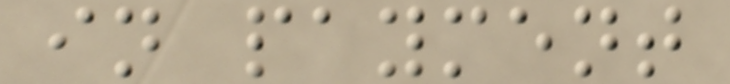in payment
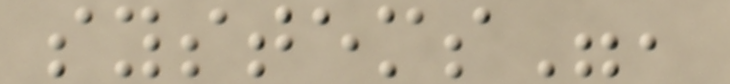systems",
